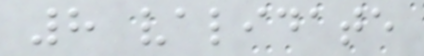8 validate
